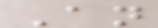An
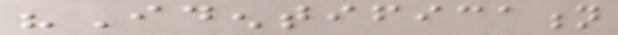"Identification
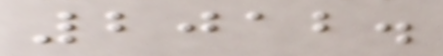2012.
